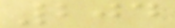204
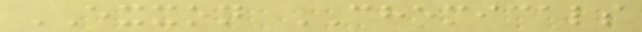EXXON CHEMICALS
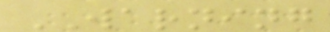WARNING
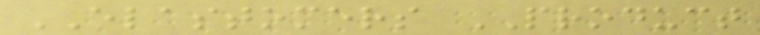ELASTOMERS PRODUCT
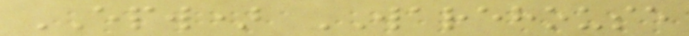EPW) WAREHOUSE
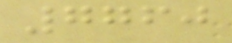7760
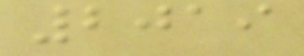2019
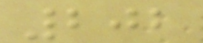202
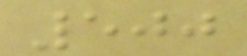500
